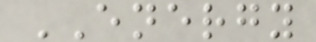ENERGY
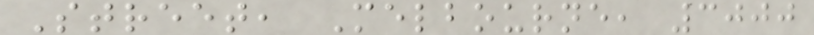Street, Melbourne, 3000
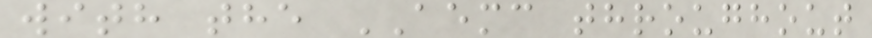with the AEMC throughout
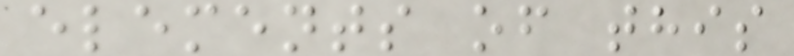elements of this
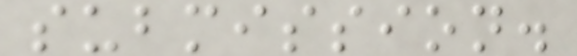submission.
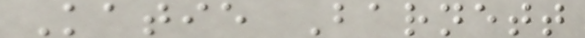Katie Barnett
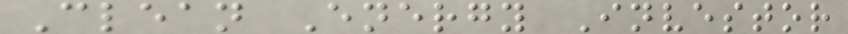Clean Energy Investor
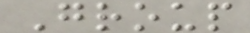Group
